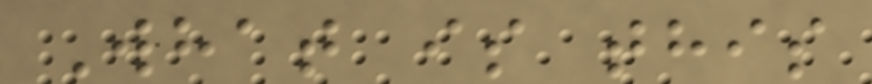What is this
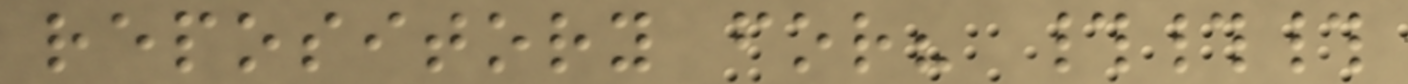repository for? ###
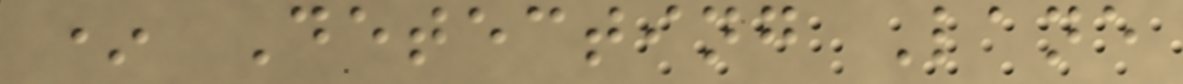* Detecting Lane
